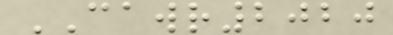CAWR2020
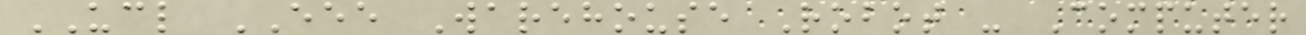UCL EEE Warehouse Robot - Computer
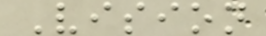Vision
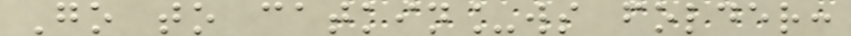Go to catkin_ws folder:
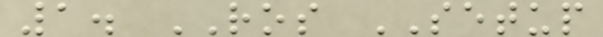1. ROS SETUP
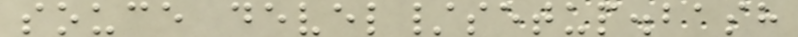souce devel/setup.bash
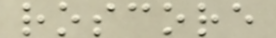roscore
